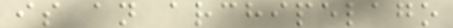is an archipelago
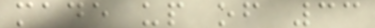made up of 33
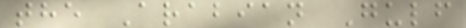the Arabian Gulf
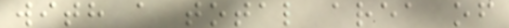with a total area of
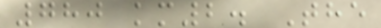780 km2. The
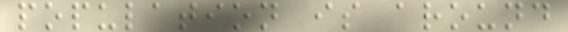population is around
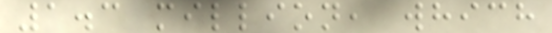1.3 million, which
